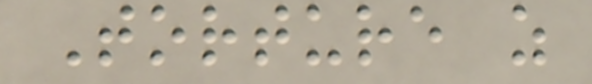Torture as
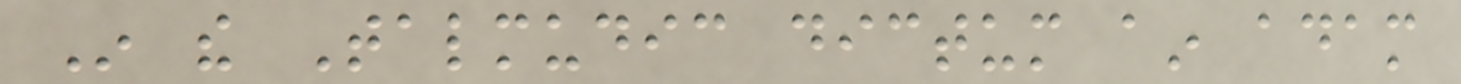In the Talmudic dictum ain adam
